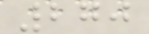270
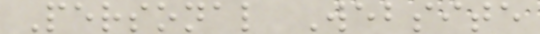Personal Website
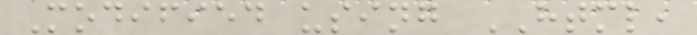Modified using HTML,
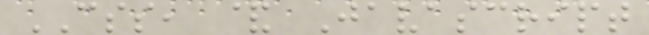CSS, & Javascript
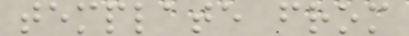template from
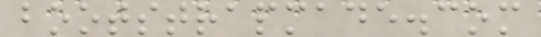bootstrapmade.com
